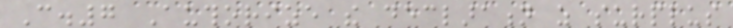C.7 Authorize the declaration as surplus
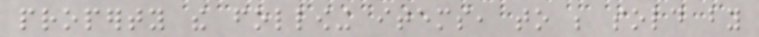property the following items, to be sold by
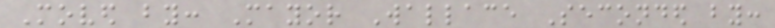Moved by: Mayor Wallace Seconded by:
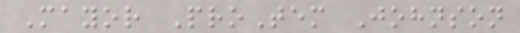Mayor ProTem Johnson
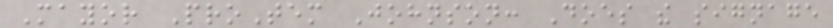Mayor ProTem Johnson: Does the signage
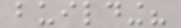building?
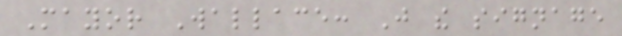Mayor Wallace: Just the signage
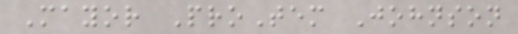Mayor ProTem Johnson
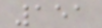151
